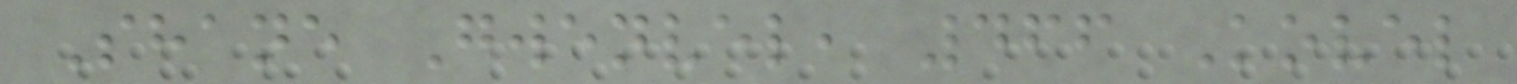Shane Gwenvel, 466 Kovel
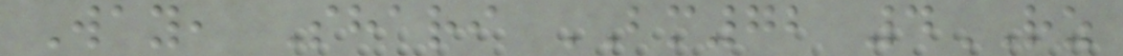Way, Shari BM72 4RZ
